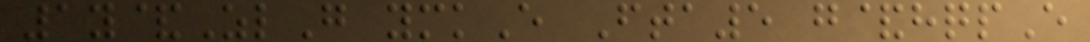1y&ZlG ymkE Fta5 g&hqpE
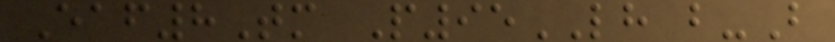Eaf8Tm P95LH b-B
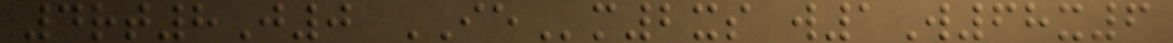4rt8J0 IEm2xs w1W68x6
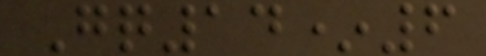Gq14*6
